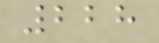228
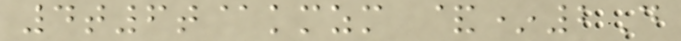4t6t@kmzm &*2D
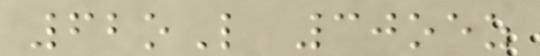62oL 30oez
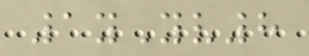1yYv8
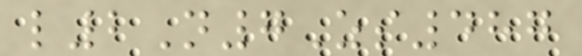l2N7Zs487
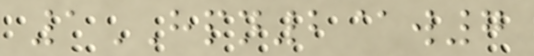1HPN2@w7
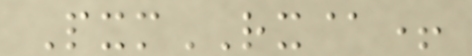PxmRX@+
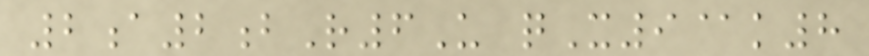2a2bR6U qX9@k8
